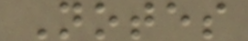Notes
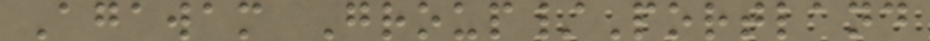Agawam Group/Portland
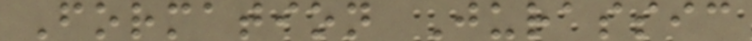Formation Jurassic
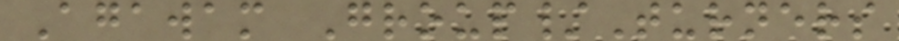Agawam Group/Turners
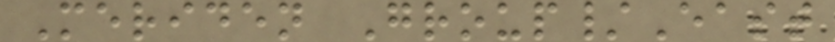Meriden Group/East
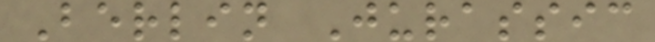Berlin Jurassic
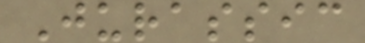Jurassic
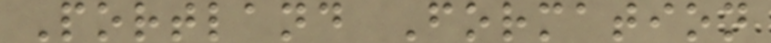Portland Formation
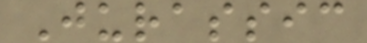Jurassic
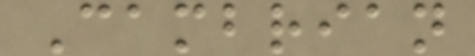Cambrian
